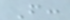From:
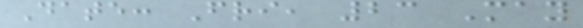Date: Fri, 23 May
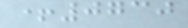+0730
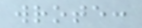wrote:
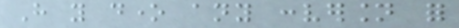Have you done any conversion for
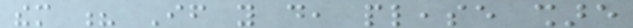them ? If you do, please share
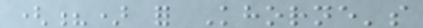(?) for Khorne's
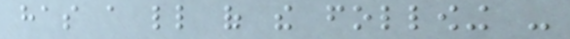has a little of the following -
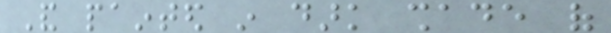And painted in dark shade of
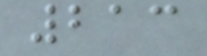213
